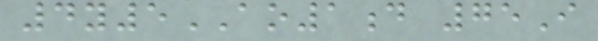4y5AO1d 75I
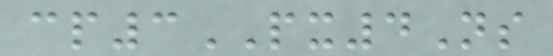cp3PX4Ns
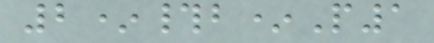2*#b*P1
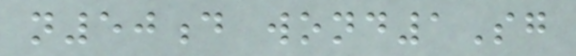n50d wond1Sg
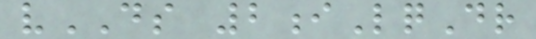vDS 2iLqDr
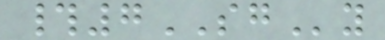#7SGy
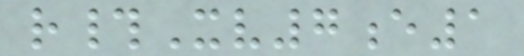r#Xv7e1
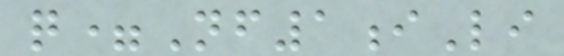q=Nf1iLi
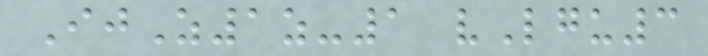IjZ1z-1 vLgu3
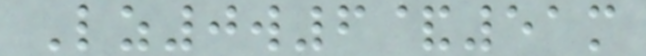Lz0w6&51m
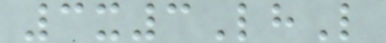3x3LhL
